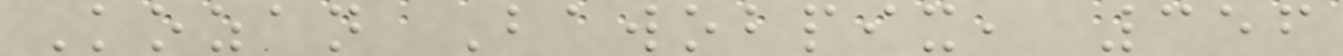Kozan Bawobpix, 356
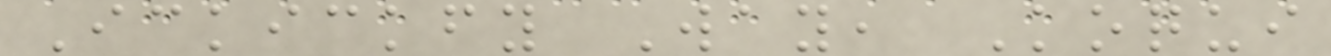Ickickfy Way, Koqui
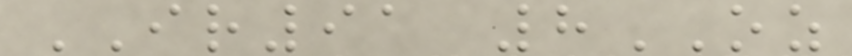IR91 8OZ
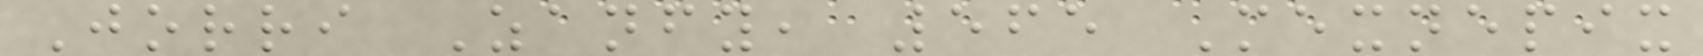Jorri Zanfy, 565 Mexnepix
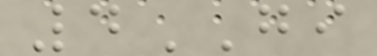4GI
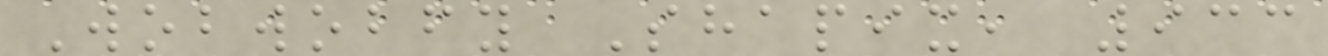Wobwobfy Shapix, 933
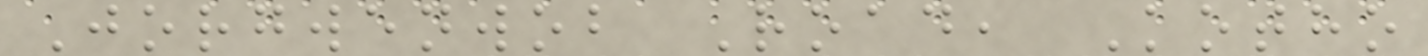Jorgwenwob Road, Kotho
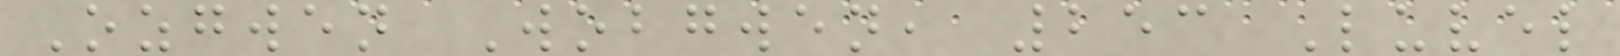Ozgwen Wobgwen, 253 Luvel
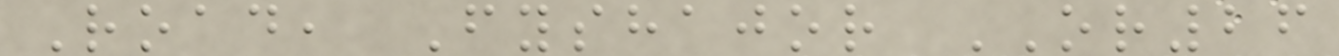Road, Fyshajor OR26
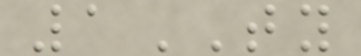1TY
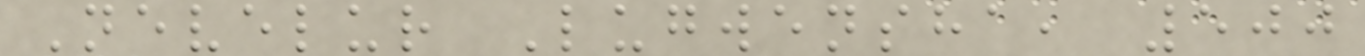Nevelur Lugwensha, 500
